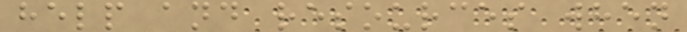help and resources when
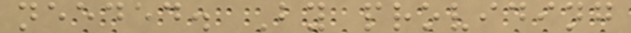needed. By providing
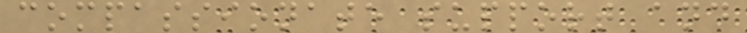compassionate support and
